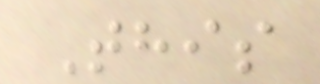This
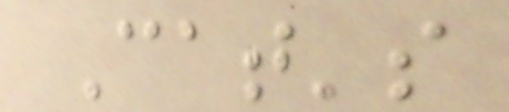Cat's
